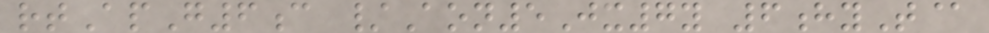rtApG6c /Aon5Jx7y 6hyT@
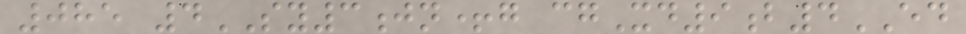085 4SY3jn+g cgXd9b4ED
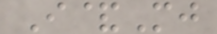I&Mj
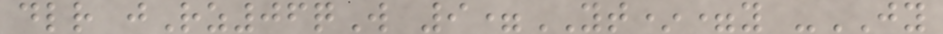dlr jRz06qW 9=YT*=y -JY
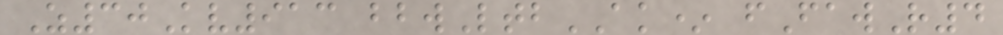Z30Kv913 bbwLtbAK* fFawR4
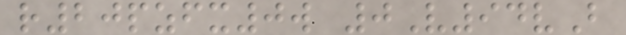r20pzfx0w 0V94vB
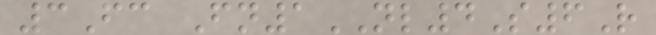3Fc Fn1NL4S6R
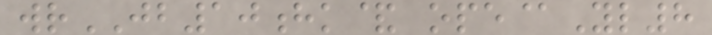wrJB10hk& ope@Yl8
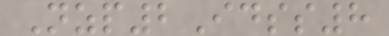Nzp2Idss8
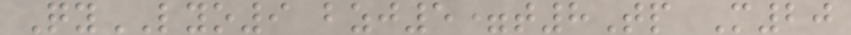QyLYO9 bzj5=t8Tp M20
